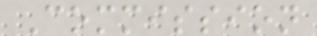Commission
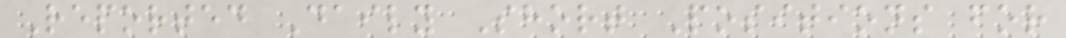Reported Daily Short Positions for
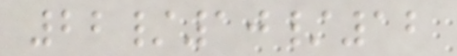22/10/12
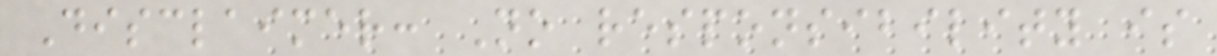Disclaimer: No responsibility is
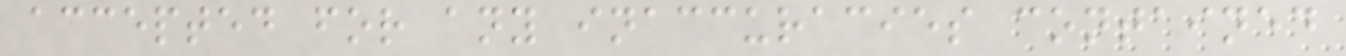accepted for any inaccuracies contained
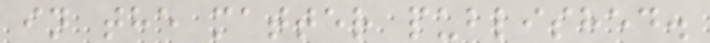in the matter published.
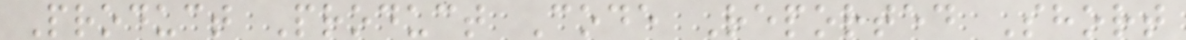Product Product Code Reported Short
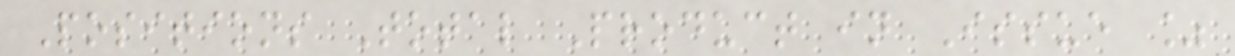Positions Total Product in Issue %
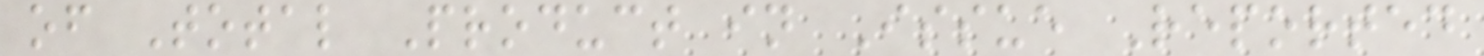of Total Product in Issue Reported
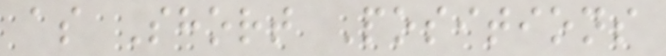as Short Positions
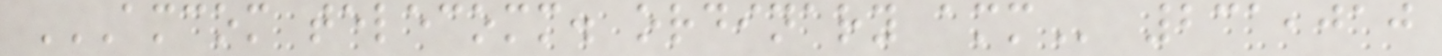AMCOM TELECOMM. ORDINARY AMM 231,010
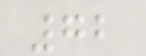72
